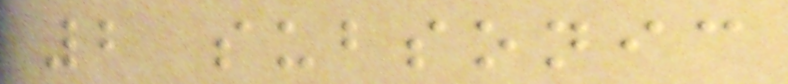2 subsonic
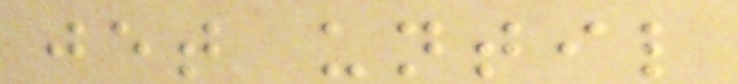jet until
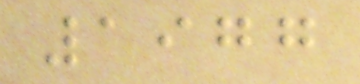1977
